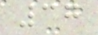37
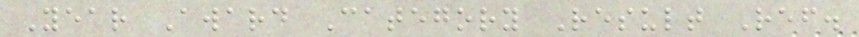Year Award Category Result Ref.
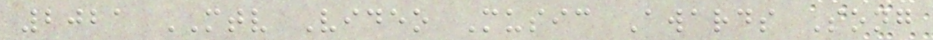2021 MTV Video Music Awards Song
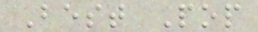Best Pop
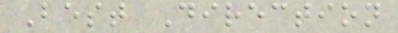Best Direction
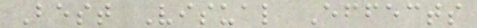Best Visual Effects
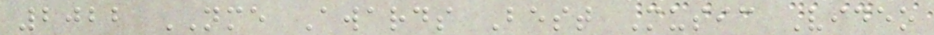2022 NME Awards Best Music Video
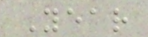Year
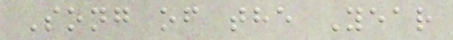Song of the Year
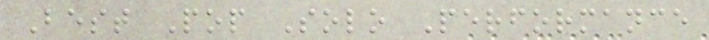Best Pop Solo Performance
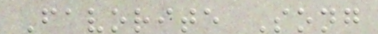Favorite Song
